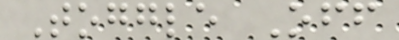Toggle Off
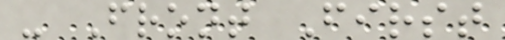- Front First
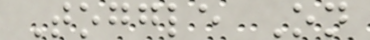Toggle On
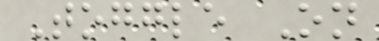Toggle On
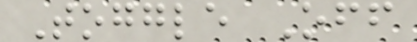Toggle Off
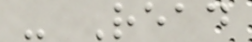- Read
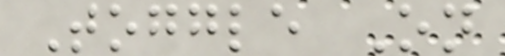Toggle On
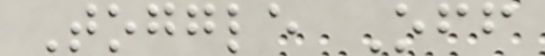Toggle Off
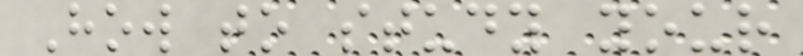How to study your
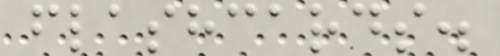flashcards.
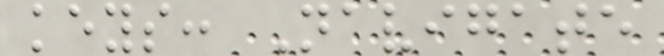keys: Navigate
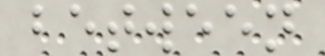between
